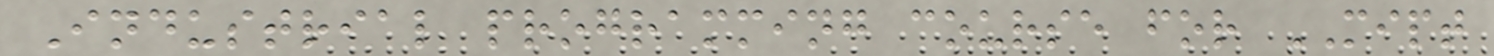Industrial programming course for MIPT
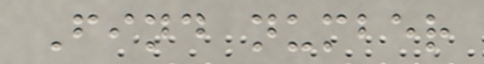Find number
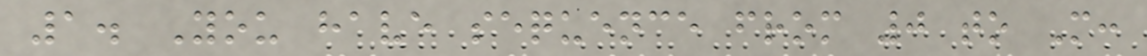1. You have sequence from 0 to M:
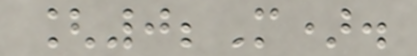[0;M).
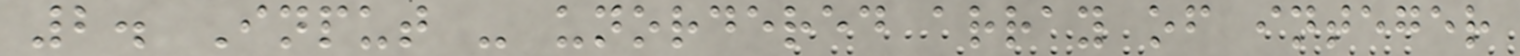2. Input - unordered array of integer
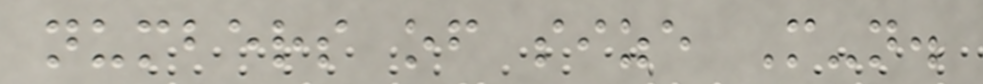numbers of size M-n.
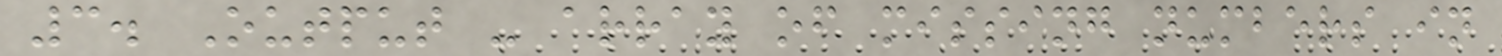3. Output - array of missing numbers in
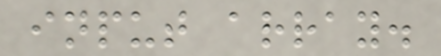input array.
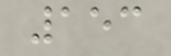153
